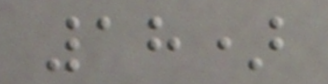18)
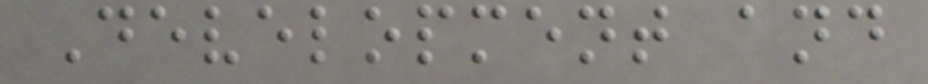Development and
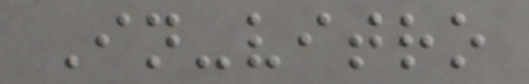In-vitro
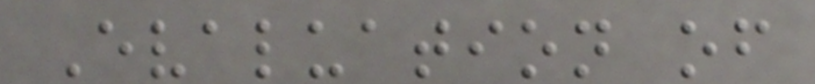Evaluation of
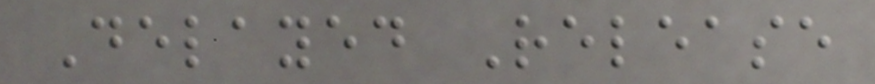Delayed Release
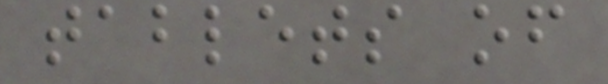tablets of
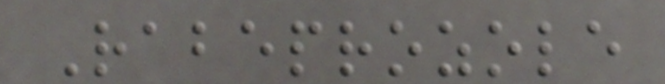Rabeprozole
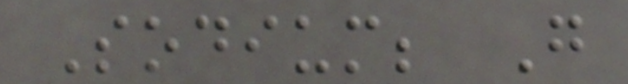Sodium; G
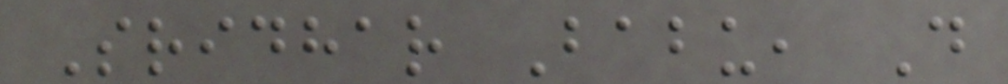Sridhar Babu, D
